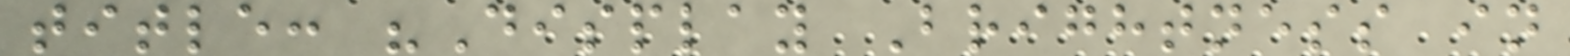title: "Display Brightness in
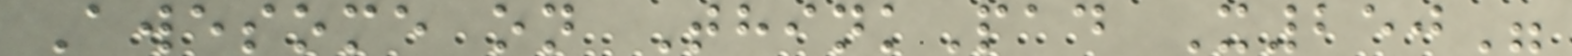Awesome on ThinkPad X250"
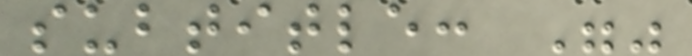subtitle: ""
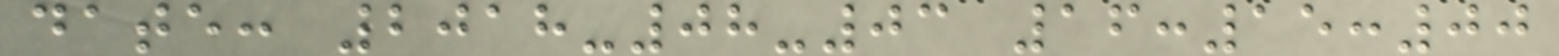date: 2018-08-03 16:15:00
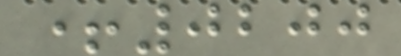+0200
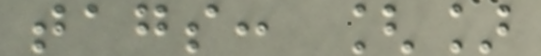tags: []
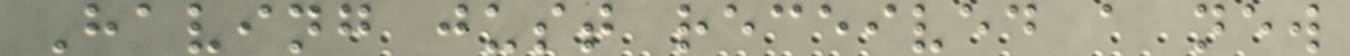Having just received a new
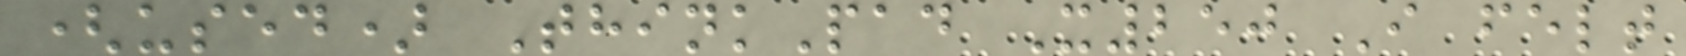(used) ThinkPad X250 I felt
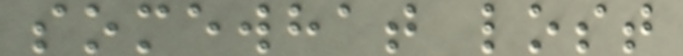somewhat lost
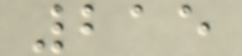215
